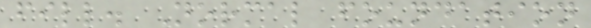fill. Normal foundation
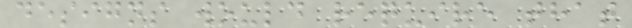designs would require that
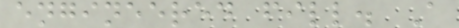engineered fill. A
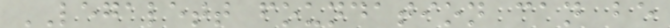LEGALETT foundation can be
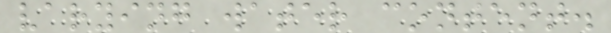varying water content.
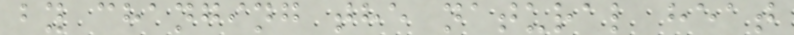by changing the natural heat
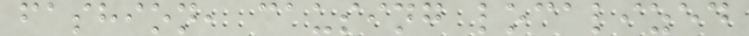fashion, causing localized
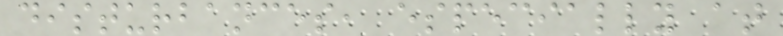disturbances, especially at
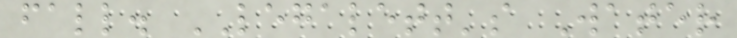fall. LEGALETT's Water
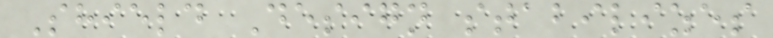Shield Design stabilizes
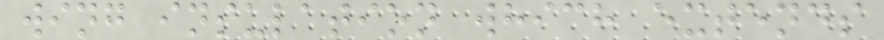wing insulation which extends
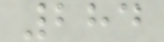284
